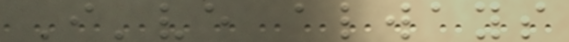I've always
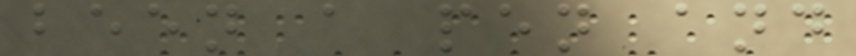been a pen and
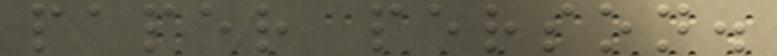paper person.
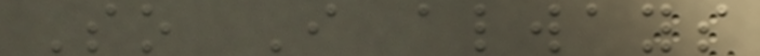So I always
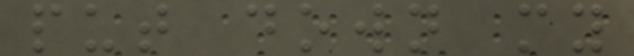put down my
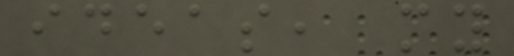ideas, my
